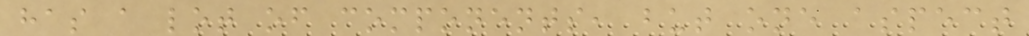has a lot of components, but one aspect
